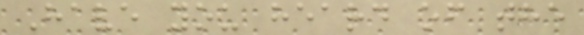Have you heard of the
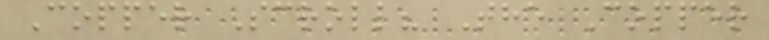Copper Scroll? The Copper
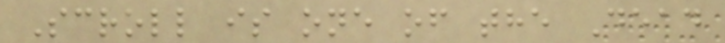Scroll is one of the Dead
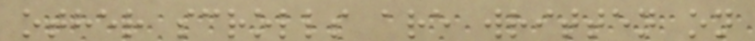other scrolls are written on
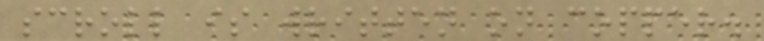scroll is written on copper.
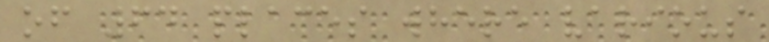of 64 places where various
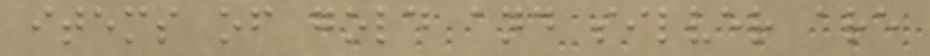items of gold and silver are
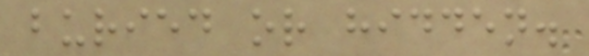buried or hidden.
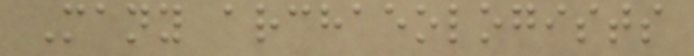Many archaeologists
